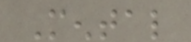Mental
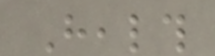Health
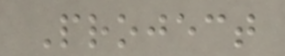Project
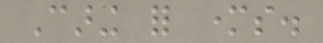Caring for mothers.
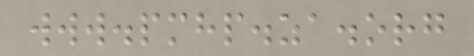www.pmhp.za.org
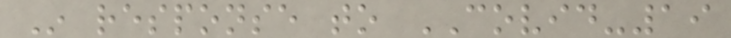In response to COVID-19
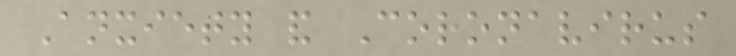Anxiety and Coronavirus
